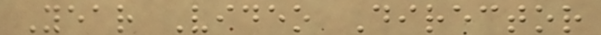Year Video Director
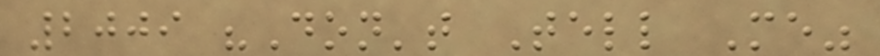2009 "Don't Tell Me"
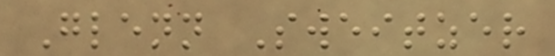Glenn Sweitzer
